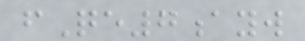fQe7ayw
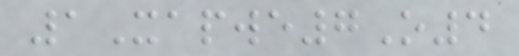1Xapwe7O4
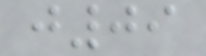j09
